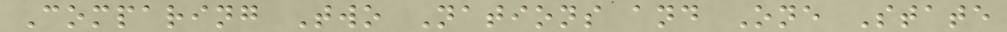Comparing Two Nations and One State
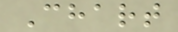Chart
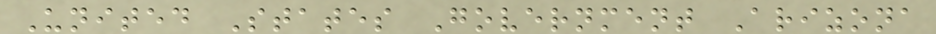United States Government Arizona
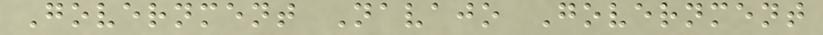Government Navajo Government
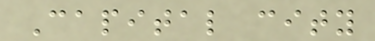Capital city
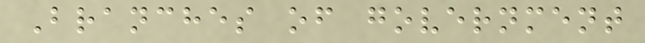Branches of government
